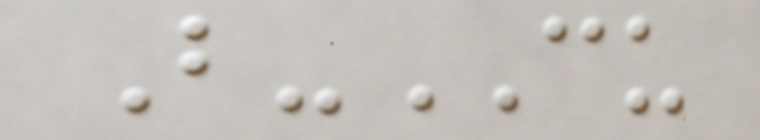B-CU
